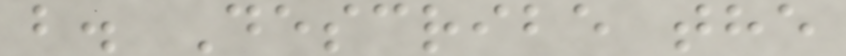b. Describe the
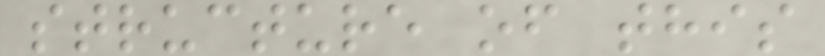structure of this
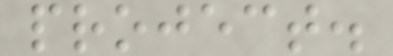project.
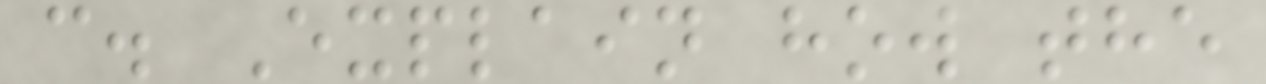c. Explain how the
